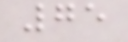75
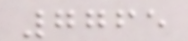7765
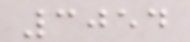3054
